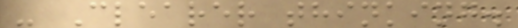- Clearer thinking.
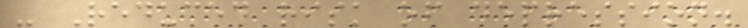- Reduced risk of depression.
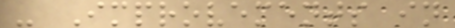- Improvements in
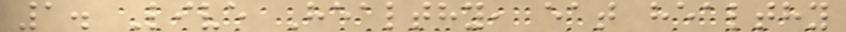1. Live Healthy, eat healthy
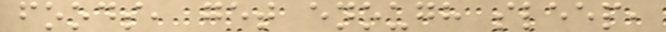foods, get enough sleep,
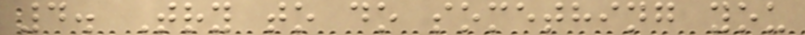4. Try to do something you
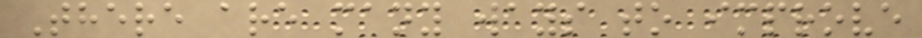There are many ways to improve
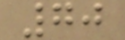70
